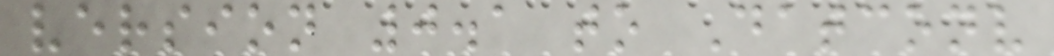version 0.1 to Datconv
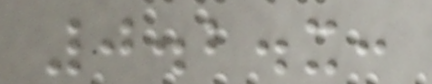0.2.x:
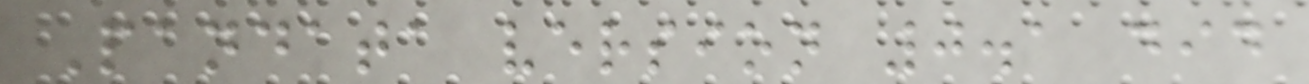Pandata version 0.1 did
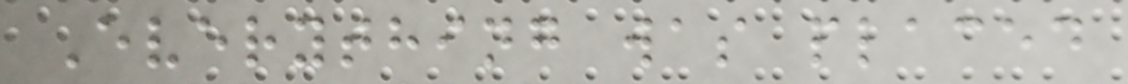Everything was placed
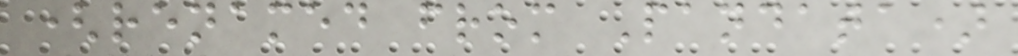(renamed from Pandata)
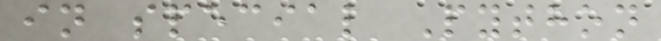in special Python
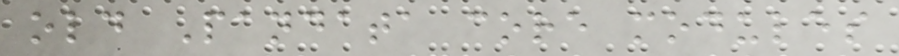old Pandata core modules
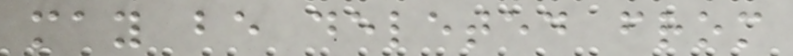may be deleted from
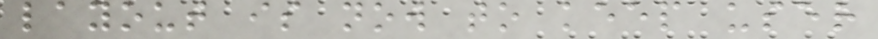layout is now to keep user
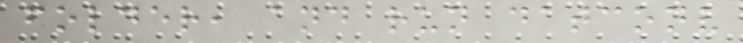folder, and run datconv
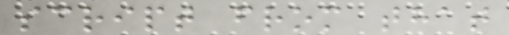script from that
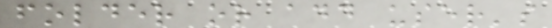folder or add user's
